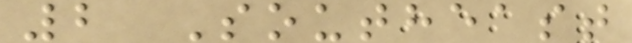2 Southeast
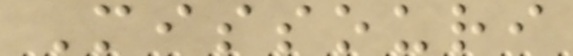Missouri
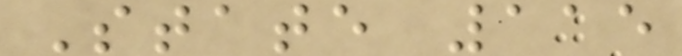State 115
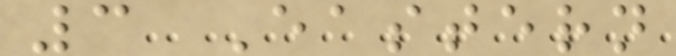3 Eastern
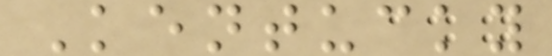Kentucky
